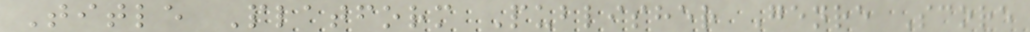Title Platform Publisher Genre Score
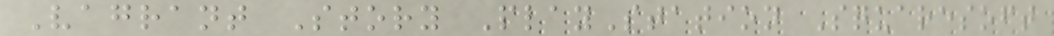Vagrant Story PlayStation Squaresoft
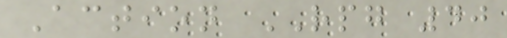Action RPG 40
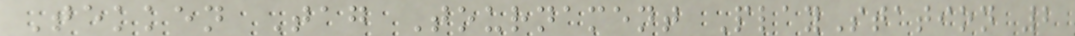Tekken Tag Tournament PlayStation 2
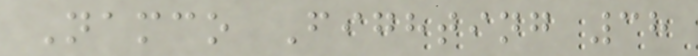Namco Fighting 38
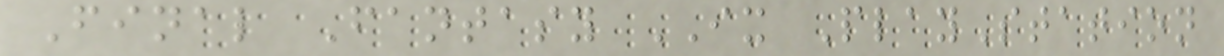Final Fantasy IX PlayStation
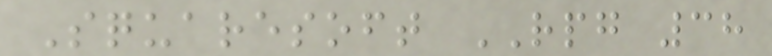Squaresoft RPG 38
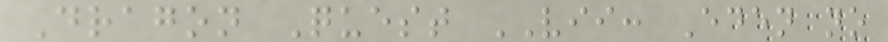Dragon Quest VII: Eden no
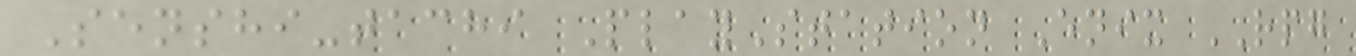Senshi-tachi PlayStation Enix RPG
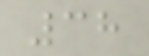38
